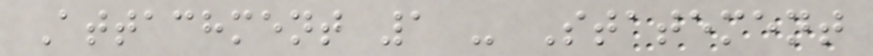Attachment 1 - Statement
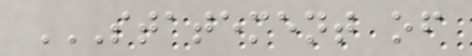STATEMENT OF
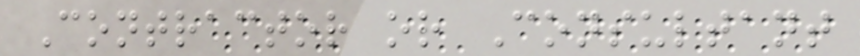Contractor or Consultant
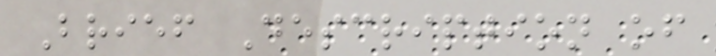Brief Description of
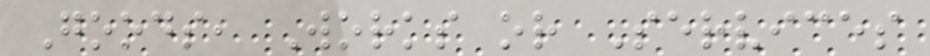Goods, Works or Services
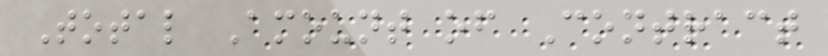Total Amount of Contract
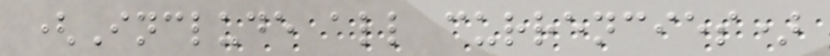(Include all currencies)
